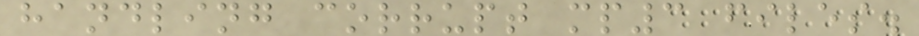handling corrupt mp3 files.
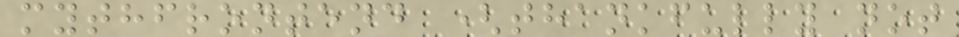mythfrontend (thankfully not
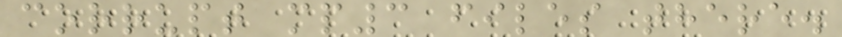corrupt mp3 files there.
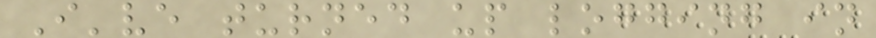I've turned up logging in
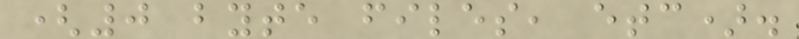(0 byte files, etc).
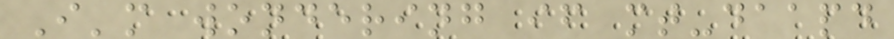I'm wondering if mt-daapd
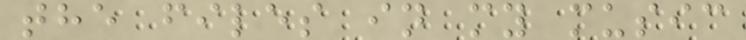the files in my music
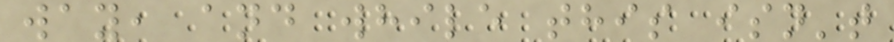way, and while this isn't
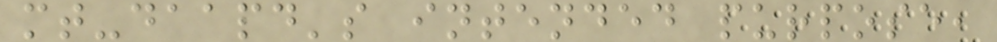mt-daapd's intended purpose,
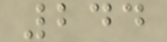244
